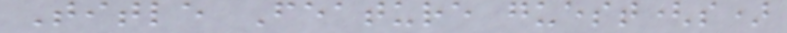Title Feature guest(s)
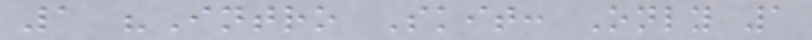1 "Intro Skit: Only 1
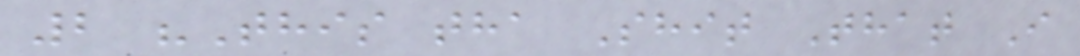2 "This tha Shit That I
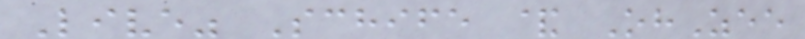Live" Schife & OhZee
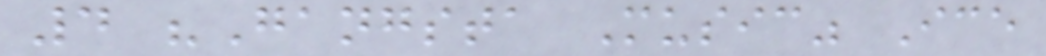4 "Gangsta Music" Ice
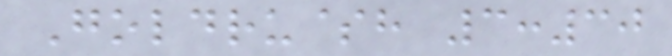Goldru$h 3:30
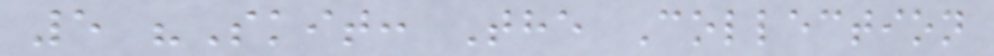5 "Skit: The Collection
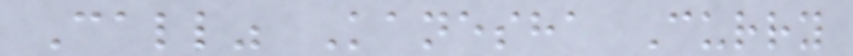Call" Kanesha Curry
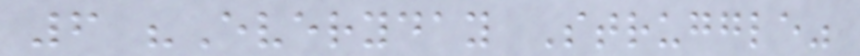6 "Everyday Struggle"
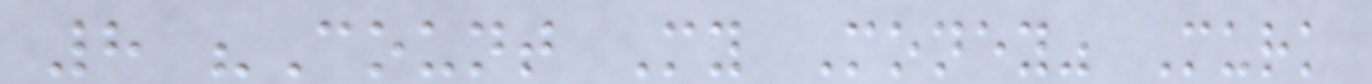8 "Count My Money" Murk
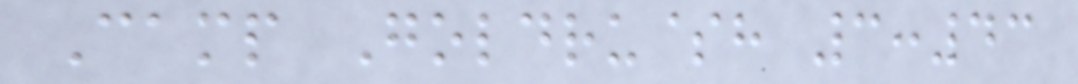Camp Goldru$h 3:43
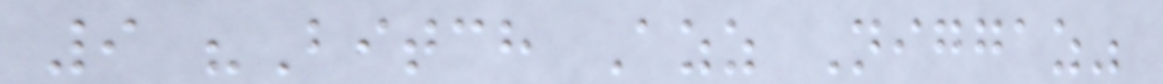9 "Bitch Azz Niggaz"
